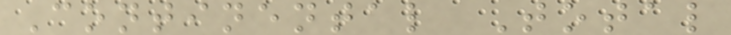Continental Total
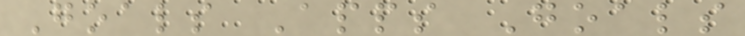Goals Apps Goals
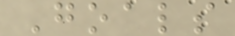Goals
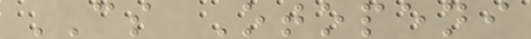CS Otopeni
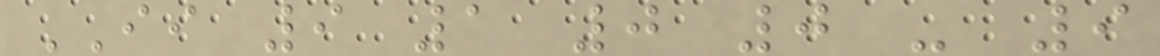II 9 1 0 0 - 9
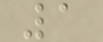1
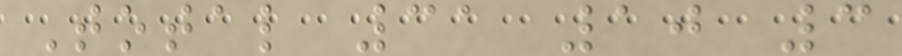Total 31 10 3
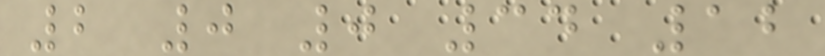2 0 0 34 12
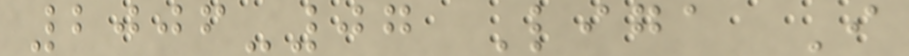2006-07 Liga I
